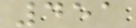451
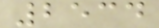2534
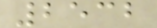2532
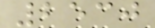2530
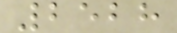2528
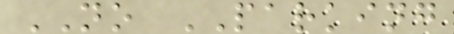NO PARKING
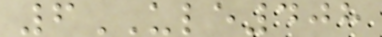6ULE408
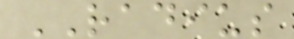RADIUS
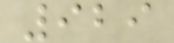929
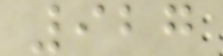927
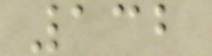132
